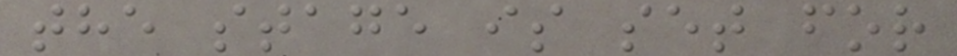the stage is set for
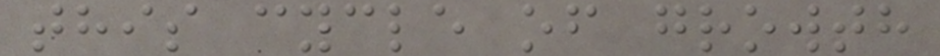this cycle of growth
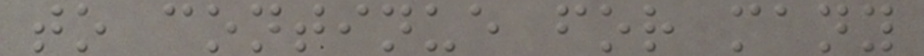to continue for many
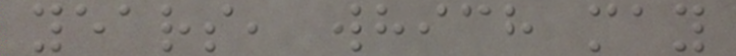years, which may
